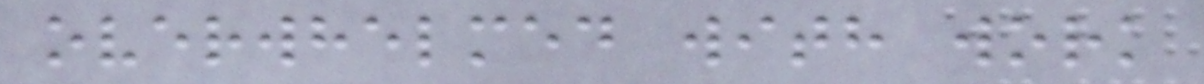overwhelmed with work
